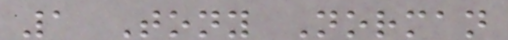1 Tony Norman
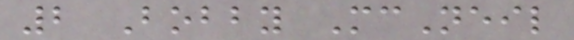2 Bobby McNeil
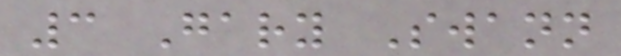3 Gary Swann
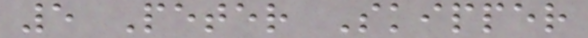5 Peter Skipper
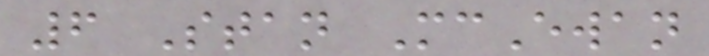6 Stan McEwan
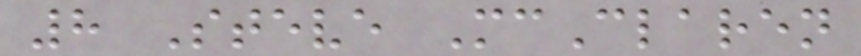8 Steve McClaren
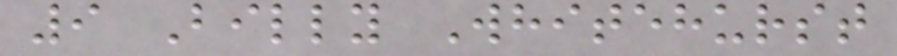9 Billy Whitehurst
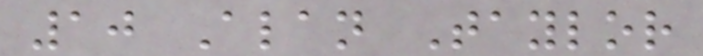10 Alan Taylor
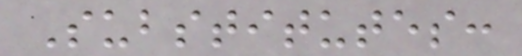Substitutes:
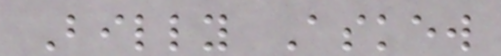Billy Askew
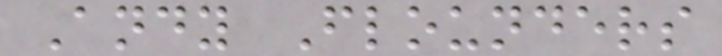Andy Flounders
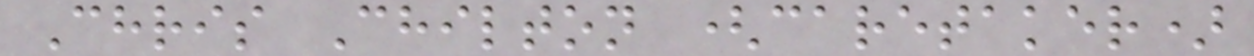Chris Chilton (caretaker)
